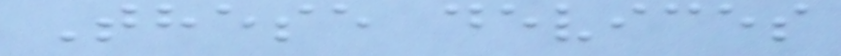These devices
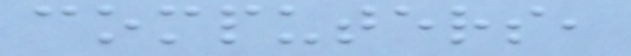computers,
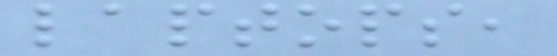laptops,
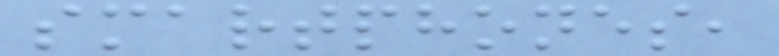smartphones,
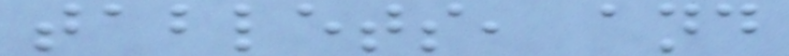tablets, and
